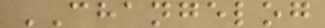CHANGELOG
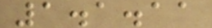1.1.11
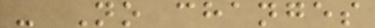- No changes
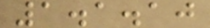1.1.10
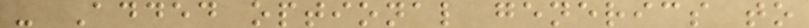- Added optional generics to
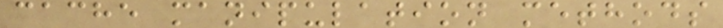cache manipulation methods
